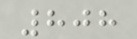808
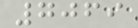7069
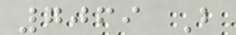7069 B
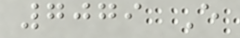7079 E
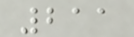211
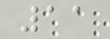11
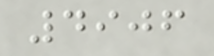4906
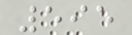595
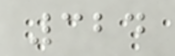324
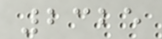2325
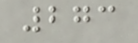273
